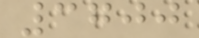3700
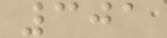301
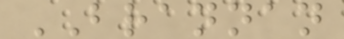BRANNAN
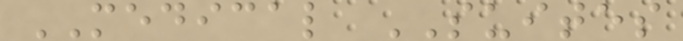MEDICAL SUITES
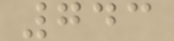743
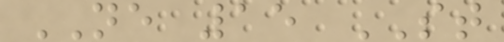NE 15 ST
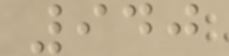940
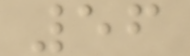56
